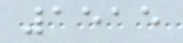1515
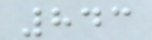843
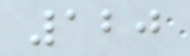120
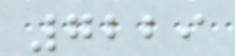7229
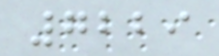7229
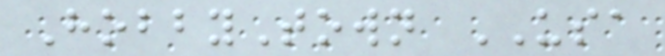HobbyTown USA
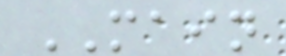MAIN
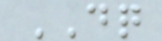DQ
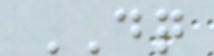DQ
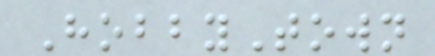HobbyTown
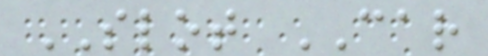SLOT CAR
